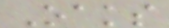Oaks
